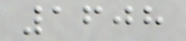1608
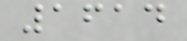1614
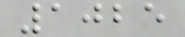1025
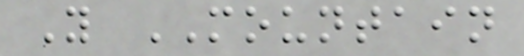Y MOUNTAIN
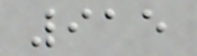915
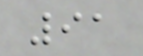91
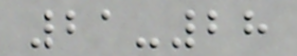21-28
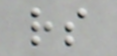rs
